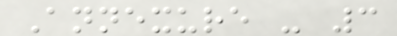Annexure - 3
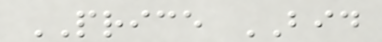PRICE BID
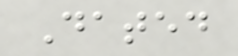Dated
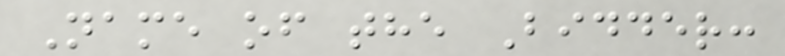Name of the Bidder:
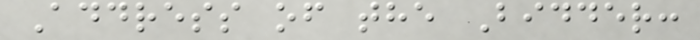Address of the Bidder:
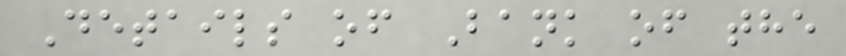Details of Bank of the
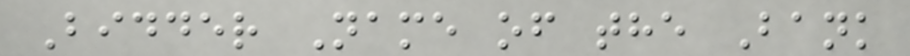Bidder Name of the Bank
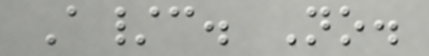A/c. No.
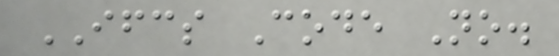IFCS Code No.
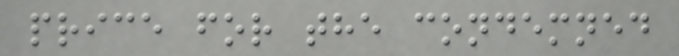price for the condemned
